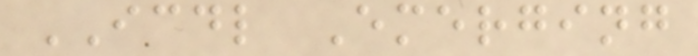ICDL Emerging
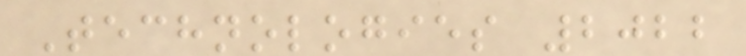Technologies 2022
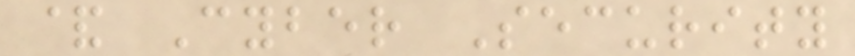& Cyber Security
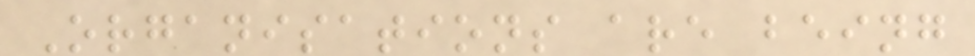Organisations are being
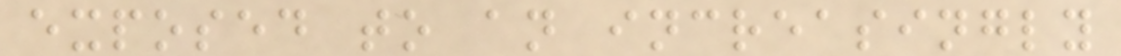exposed to an increasingly
